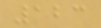123
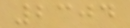2304
